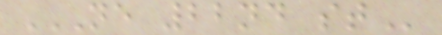NE 22ND ST
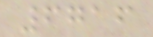6716
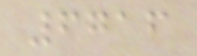6716
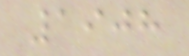1908
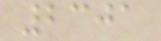2301
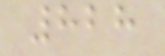828
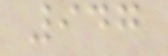947
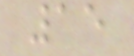15
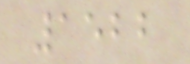1522
